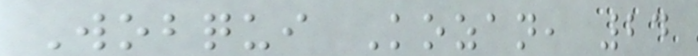Wobqui Kozan, 24
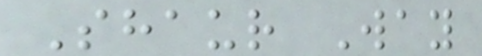Shaur Way
